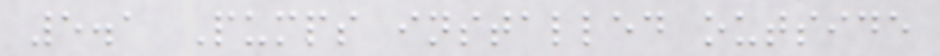5.1 Pumps installed outside
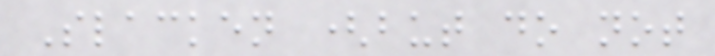Slacken (but do not
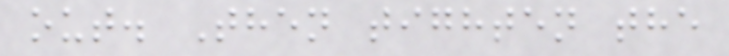out. Then tighten the
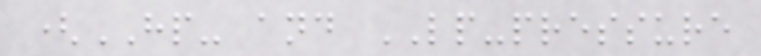(HP- and LP-pressure
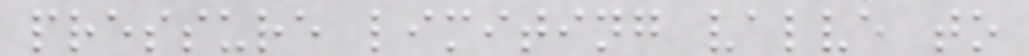pressure limiting valve to
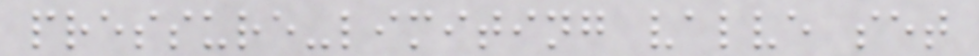pressure-limiting valve set
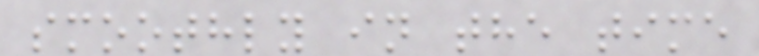smoothly in the time
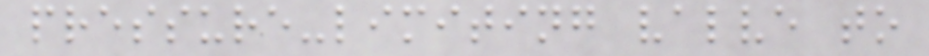pressure-limiting valve to
